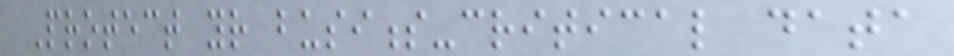Protect your business-critical data
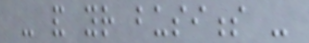- and your business -
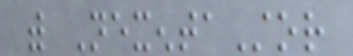with NexentaStor
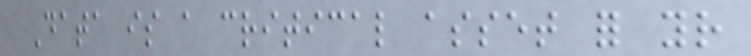Data is a critical asset for your
